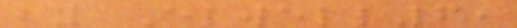by Elwell6,
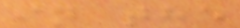in the
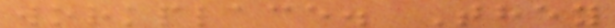workplace. They
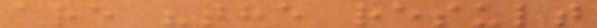are "the result
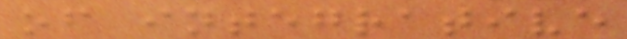of integrative
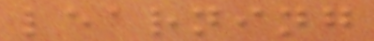learning
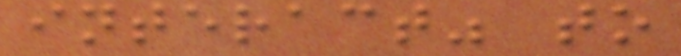interact" to
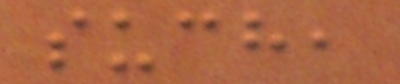such,
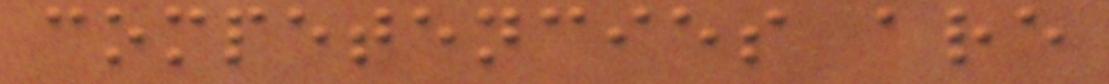competencies are
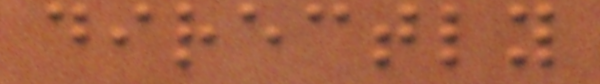directly
